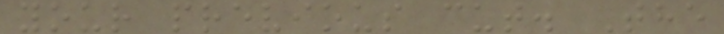your previous cut. The
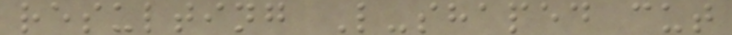resulting L-shaped cut
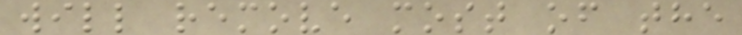will remove most of the
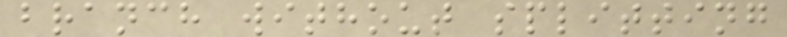branch without splitting
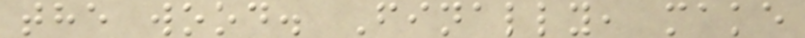the wood. Finally, make
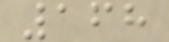168
